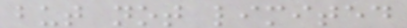but not limited
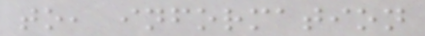to, information
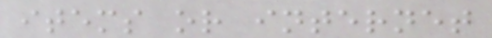items or internet
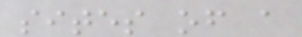sites of a
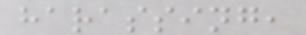harassing,
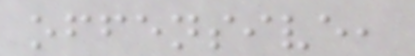offensive,
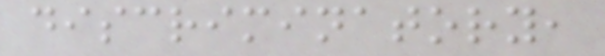discriminatory,
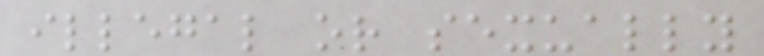illegal or sexually
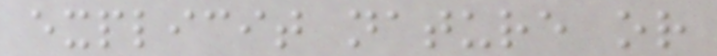explicit nature or
